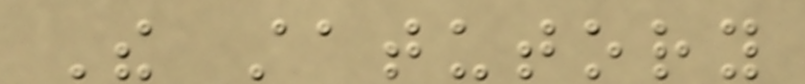The statutory
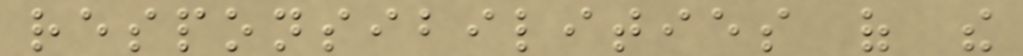responsibilities of the
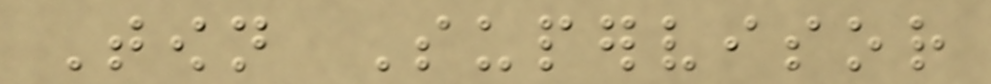Town Supervisor
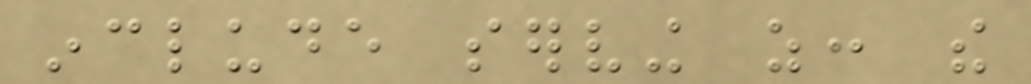include serving as: the
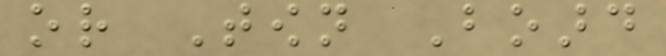or Town Board
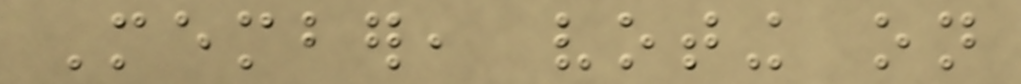Member, voting on
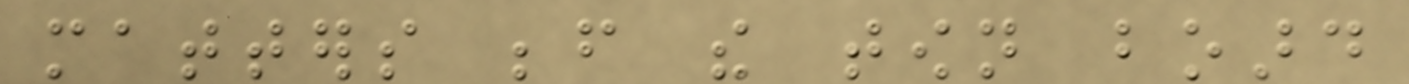matters before the town board
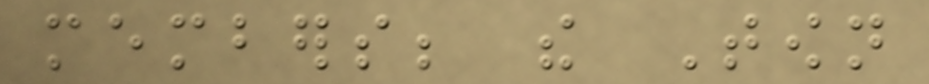members; the Town
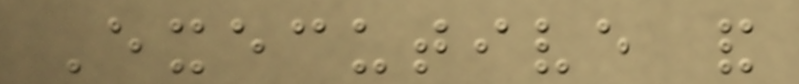Executive and
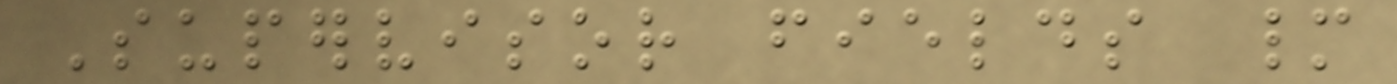Supervisor fields many
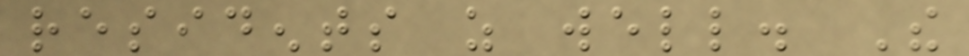residents as well. The
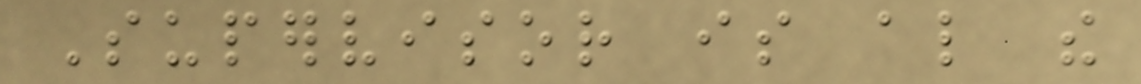Supervisor is also the
